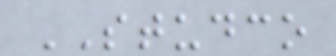STUDCO
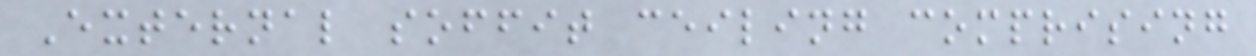External soffit ceiling comprising
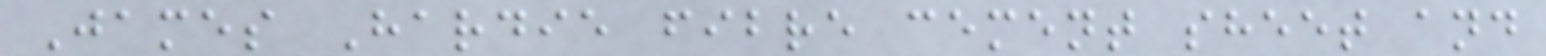James Hardie fibre cement sheet and
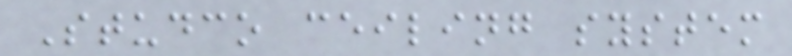Studco ceiling system
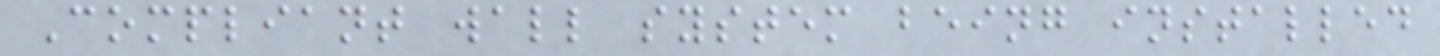Compliant wall system being installed
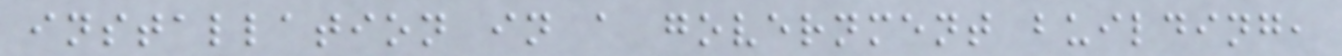installation in a government building,
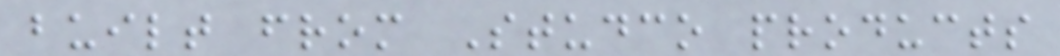built from Studco products
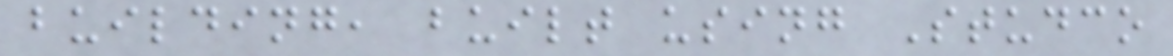building, built using Studco
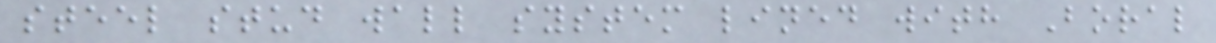steel stud wall system lined with Boral
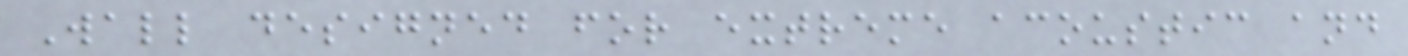Wall designed for extreme acoustic and
